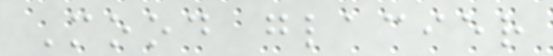Mood glacier
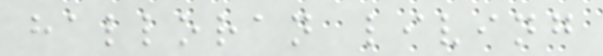halloran living
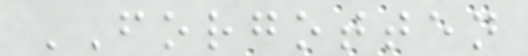FORGOTTEN
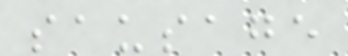sausage
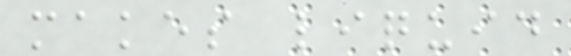makes liquid
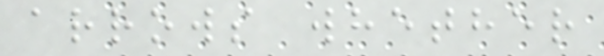arrows whether
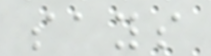says
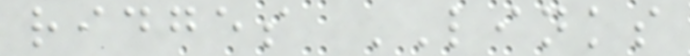ridges LINKS
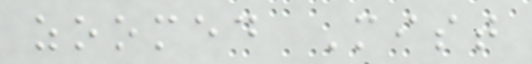zoomed Mist
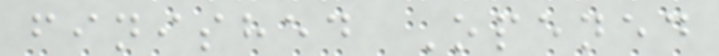finished Opened
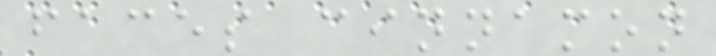faces cinnamon
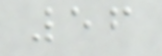56
